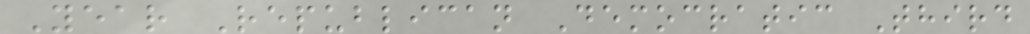Year Republican Democratic Third
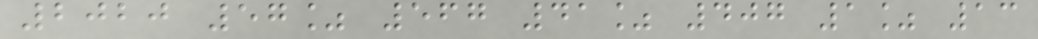2020 57% 567 41% 407 1% 13
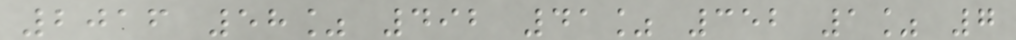2016 58% 492 41% 352 1% 7
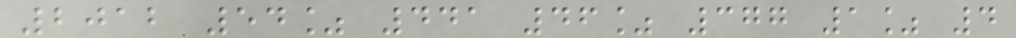2012 54% 441 46% 377 1% 4
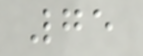75
